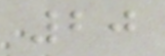20
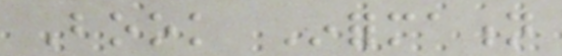Book Information
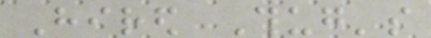Hired Thug's
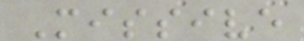Missive
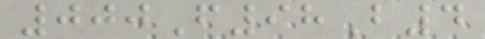000F98B4
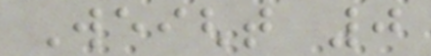Weight 0
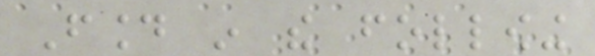Found in the following
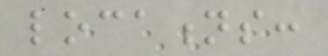locations:
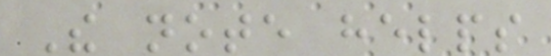The note helps
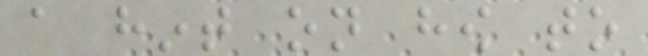a hint on how to
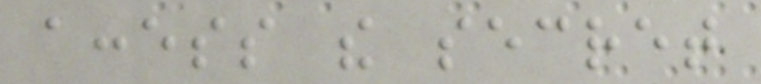access the secret
